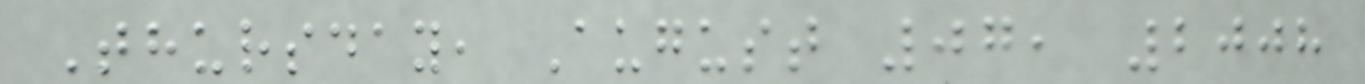Thursday, August 07, 2008
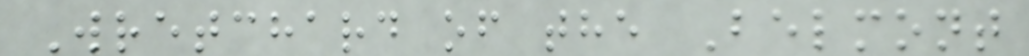Wretchard of the Belmont
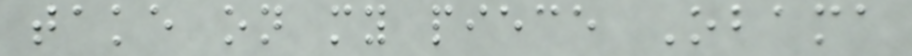take on my piece Obama
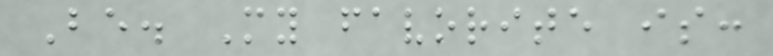Be. My favorite is:
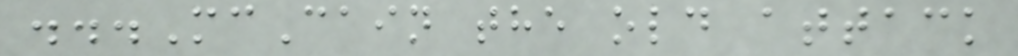...McCain the old attack
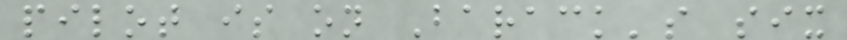pilot is on Barack's six
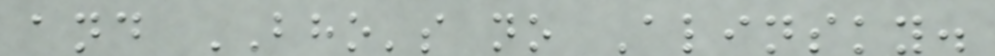and BHO's no Alinsky.
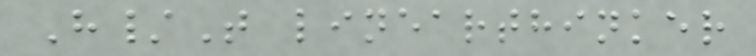H/T linearthinker
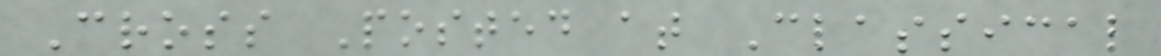Cross Posted at Classical
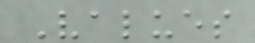Values
